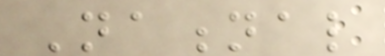National
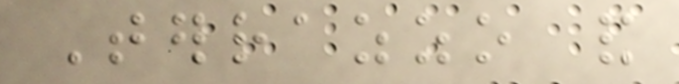Terrazzo and
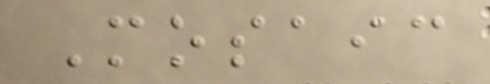Mosaic
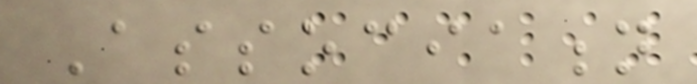Association
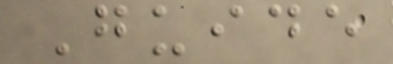Guide
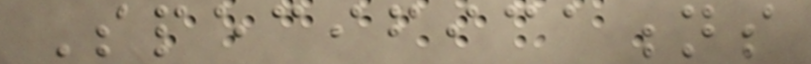Specifications
